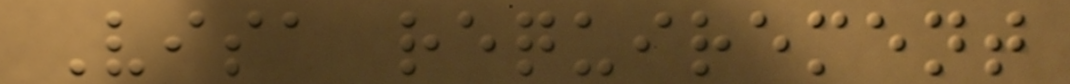Visa requirement
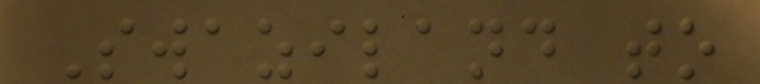Swaziland to
